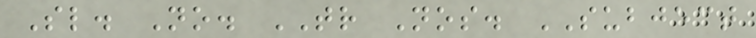Sl. No. TR Nos. SUBJECT
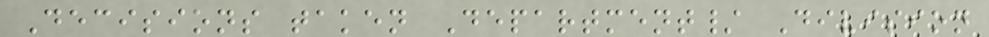Decisions taken Department/ Division
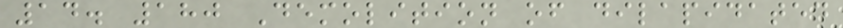14. 180 Demolition of dilapidated
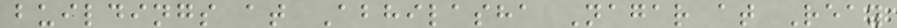buildings at Abhilasha Nagar at Reay
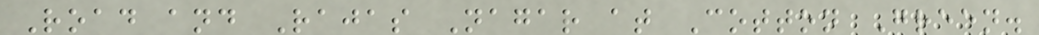Road and Rajas Nagar at Cotton Green.
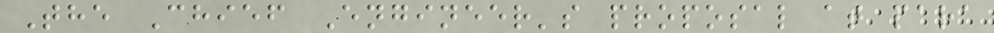The Chief Engineer's proposal at para
